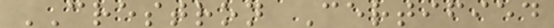CRESTRON Certified
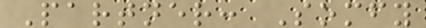Partner: Somfy
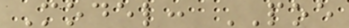Model: POE
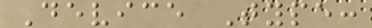Device Type:
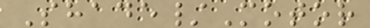Shade/Motor
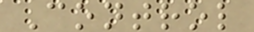Control
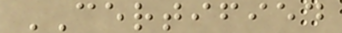CERTIFIED
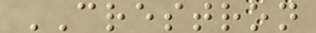CRESTRON
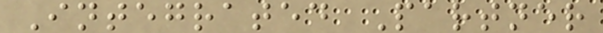Integrated Partner
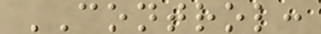CONTROL:
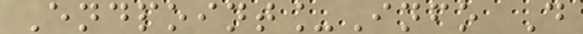Endpoint_Info D
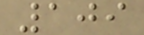109
